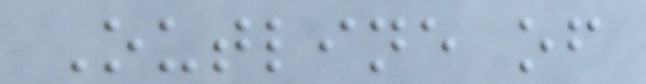Outline of
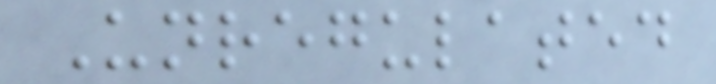Unregulated
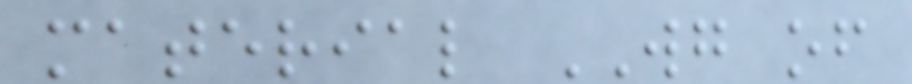material WG of
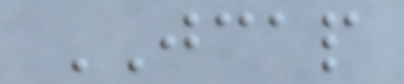JCAP
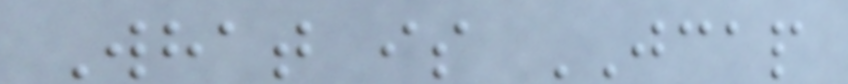What is JCAP
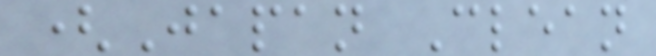(Japan Clean
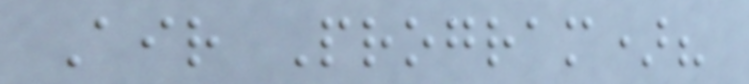Air Program)?
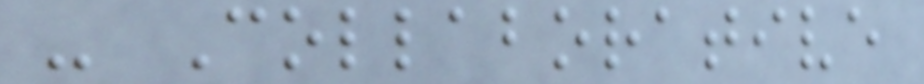- Collaborative
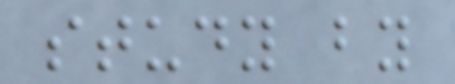study by
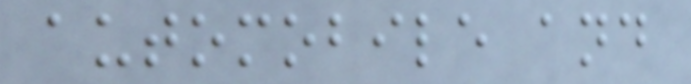automobile and
